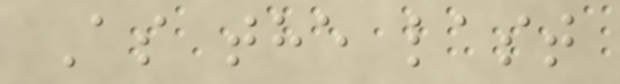As the last
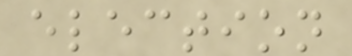election
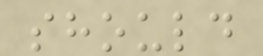should
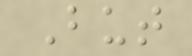But
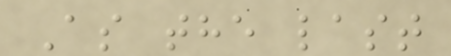As the last
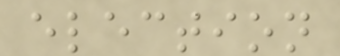election
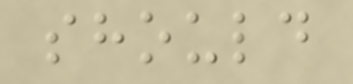should
